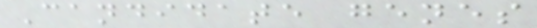Candidate genes
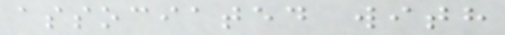associated with
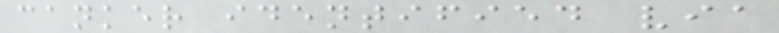canker identified via
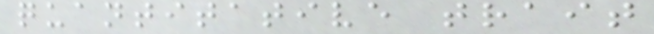quantitative trait
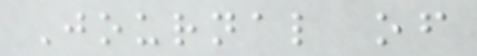Journal of
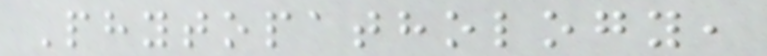Phytopathology,
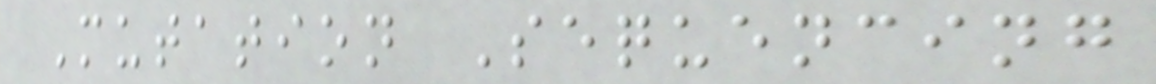Mutation Sequencing
